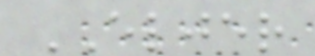ELJER
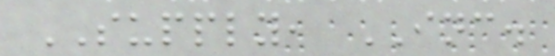SUPPLY, INC.
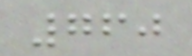760
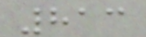813
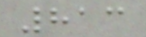813
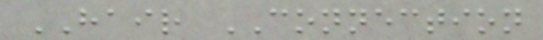HAIR CONNECTION
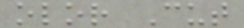olor Cut
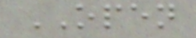OPEN
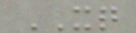XQ
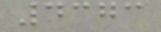4373
